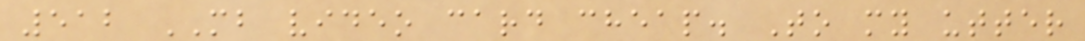512 MB video card cheap. To my utter
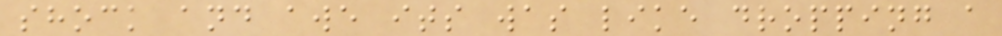shock and awe its was like dropping a
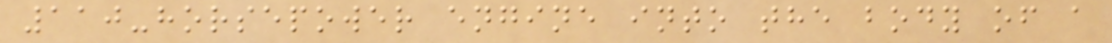110-horsepower engine into the body of a
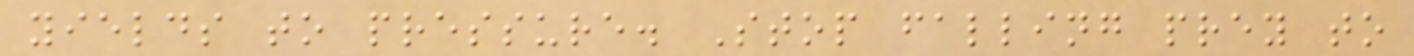yields to pressure. Stop falling prey to
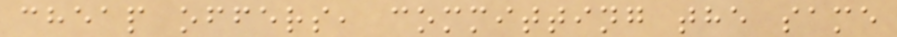cheap offers, committing the same
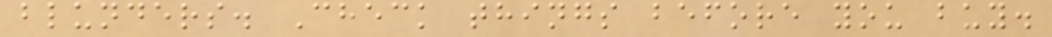blunders. Check things before you buy.
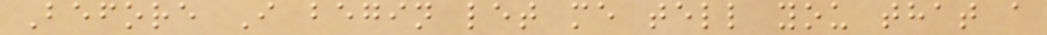Before I begin let me tell you that a
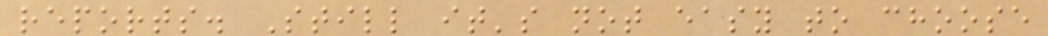reports. Still it's not easy to choose
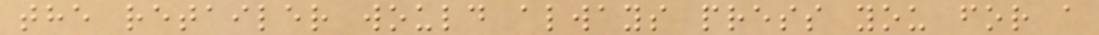the retailer would always press you for a
